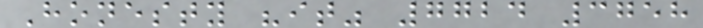Honesty "it" 7724 3758
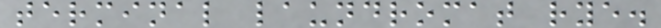terminal laundromat rye.
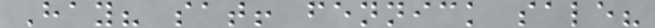Hay? sat! fennick sale?
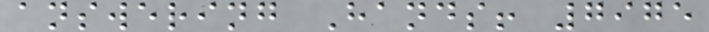answering Hands! 7975
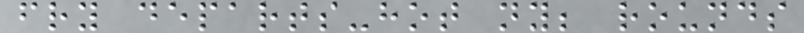fry departs-hot ny; rounds
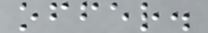offer.
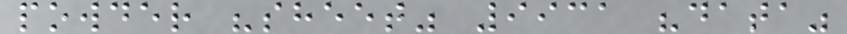powder "sheet" 9931 "data"
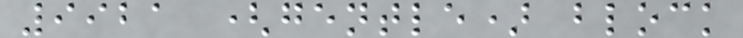9921 (gentle) block
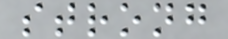strong
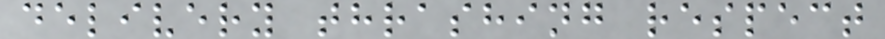delivery thrashing respect
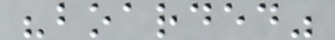"boarded"
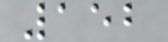152
